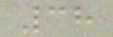38
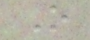O
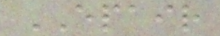EPAIR
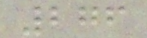276
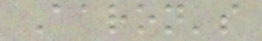Aaron's
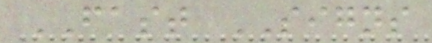FAST SIGNS
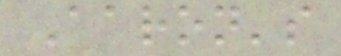Aaron's
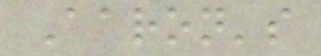Aaron's
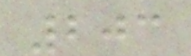203
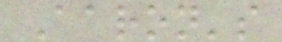Aaron's
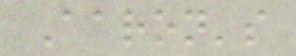Aaron's
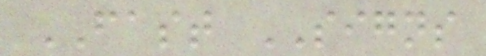FAST SIGNS
